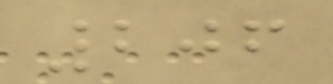206
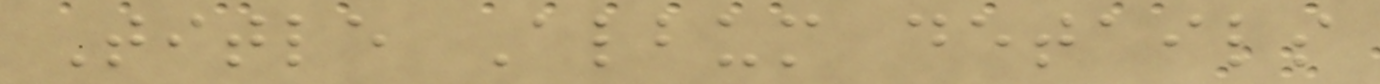Title Album details
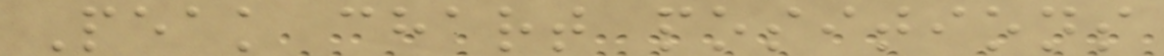Peak chart positions
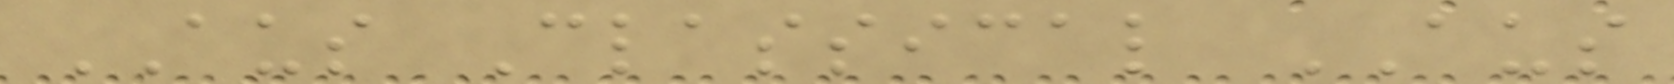AUS Classical AUS
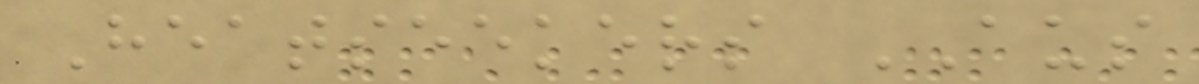Heatseekers AUS
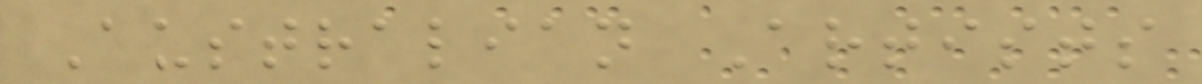Australian Artists
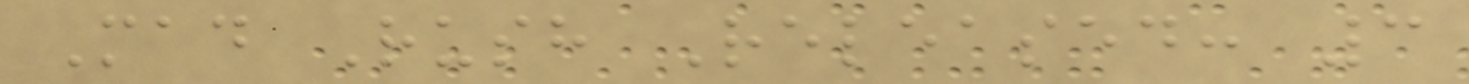Mad Rush Released: 3
